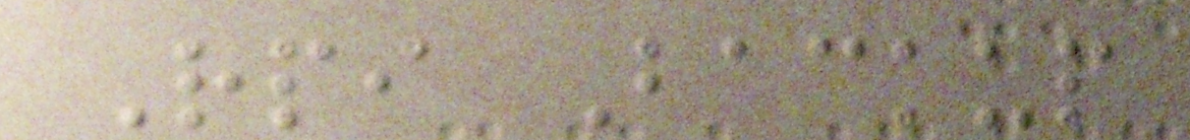Rpi Backup
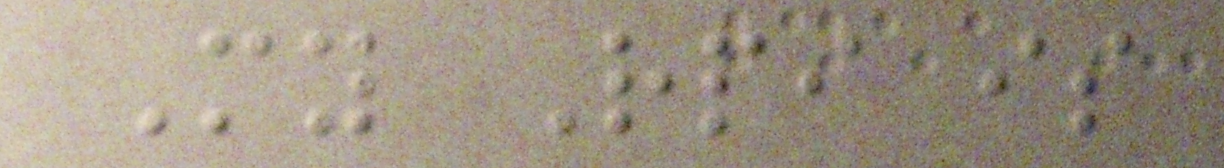My Rpi is
